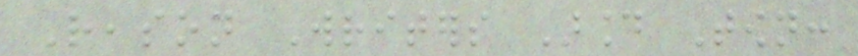Reason Writers Around Town:
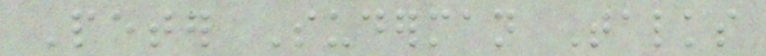Peter Suderman Talks
